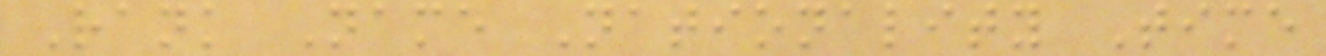Rank Name Nationality Time
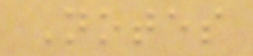Notes
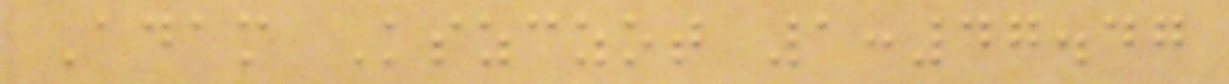Adam Kszczot 1:47.47
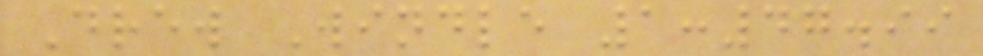Drew Windle 1:47.99
